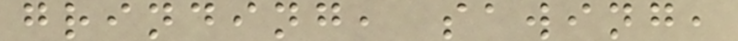grinding, sawing,
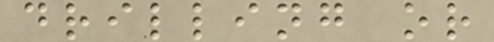drilling or
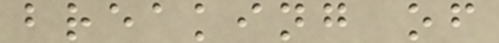breaking of
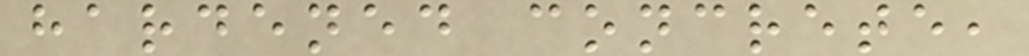hardened concrete,
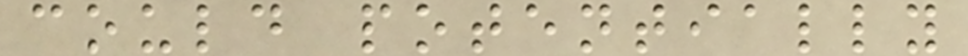could potentially
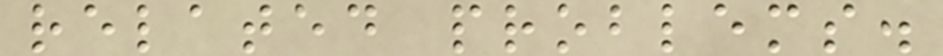related problems.
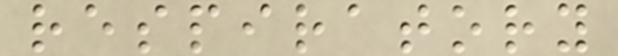respiratory
